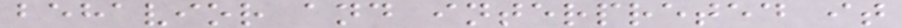behavior and interpreted it
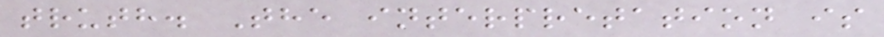truth. The interpretation is
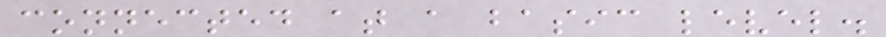connected at a basic level.
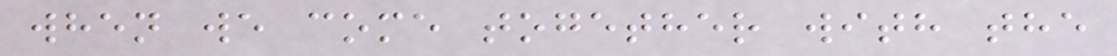when we come together with the
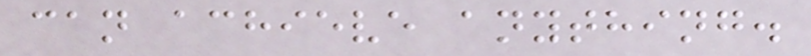can achieve anything.
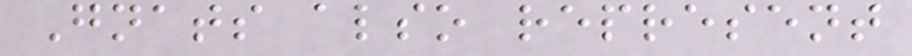Gnats also represent
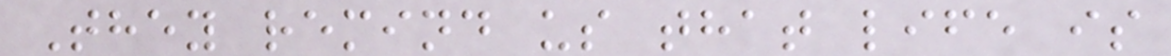They remind us that life is
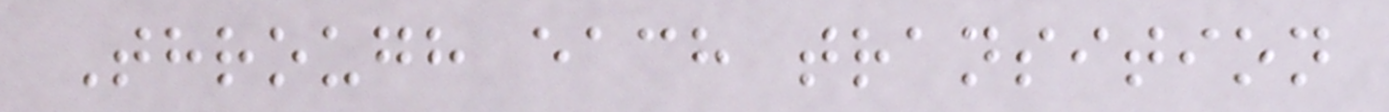Through each transition
